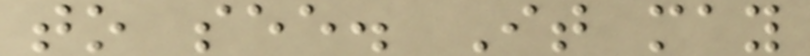to see. It may
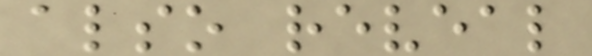also reveal
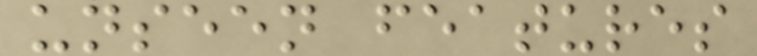unseen features
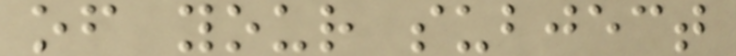of your subject
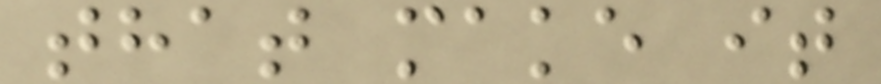that make it
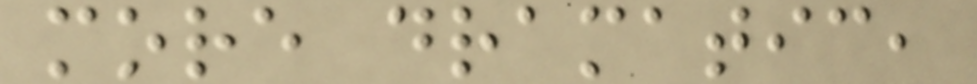more dramatic,
